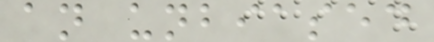an unbiased
